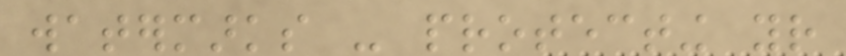watermarks - protecting your
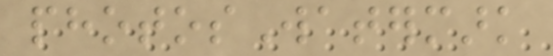photosWatermark
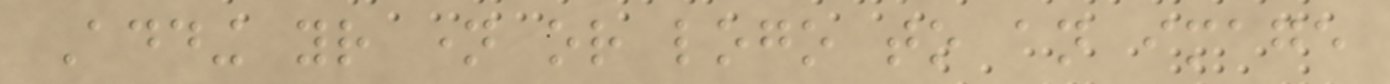Adding your name or logo to an image
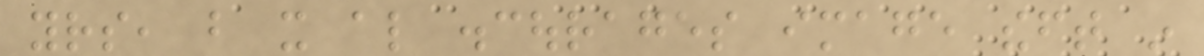yours, but it also discourages image theft in
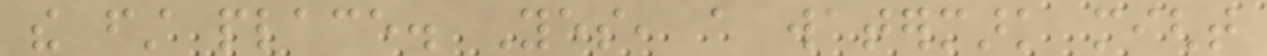the first place. Yes, a watermark might
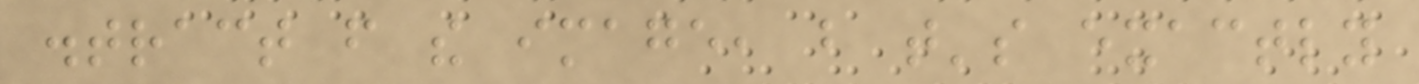distract from the image, but that's exactly
